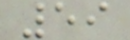59
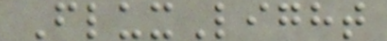FluxLight
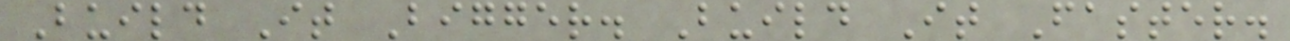Build It Bigger. Build It Faster.
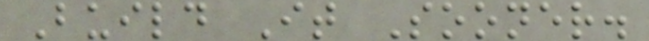Build It Sooner.
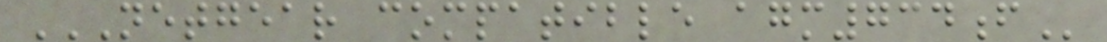NETGEAR COMPATIBLE AGM734F
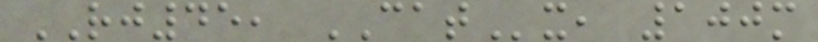RJ45, CATx, 100m
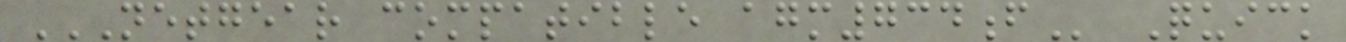NETGEAR COMPATIBLE AGM734F Quick
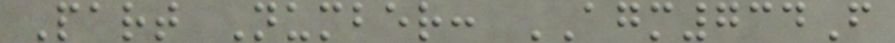Part Number: AGM734F
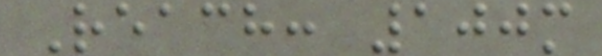Reach: 100m
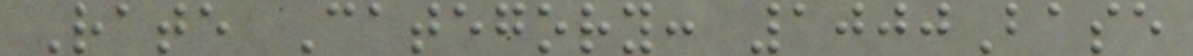Rate Category: 1000Base
